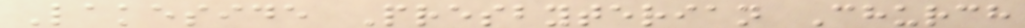Lakeside Presbyterian Church
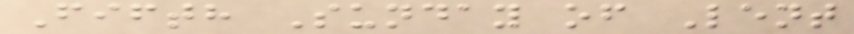Fifth Sunday of Lent
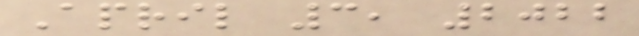April 3, 2022
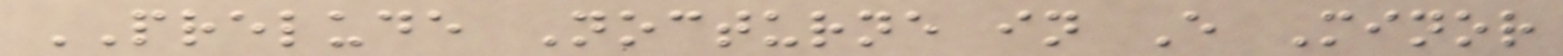PRELUDE Nocturne in E Minor
